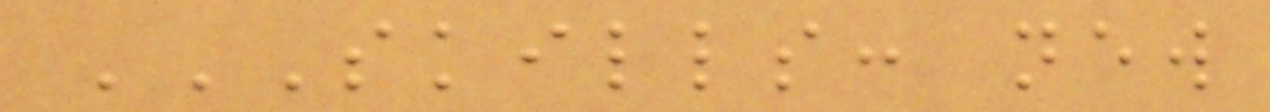SKILLS: NEW
